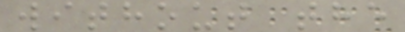without the
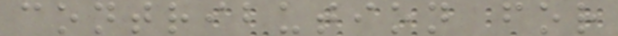contribution for
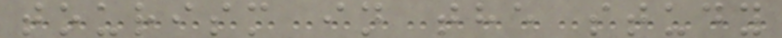tourism in the study
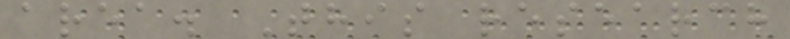area. This research
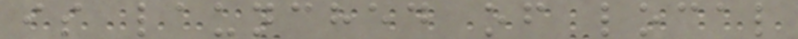is launched of local
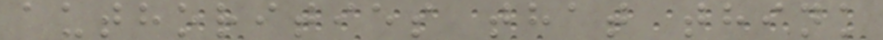authorities that think
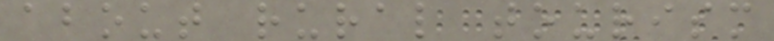about rural tourism
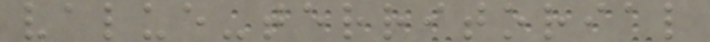value-territorial
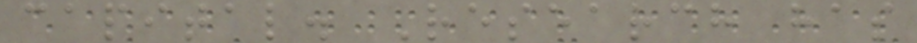capital. Research has
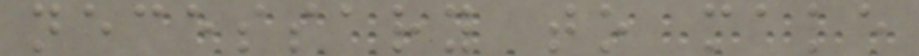necessary to make
